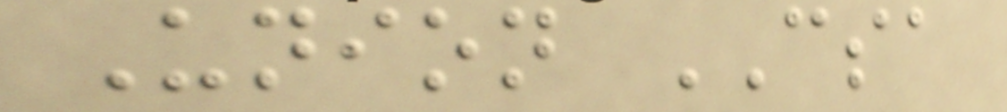Union CSA
